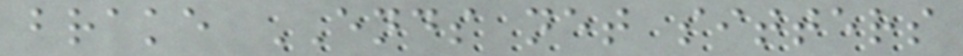brake ENDS net sitters
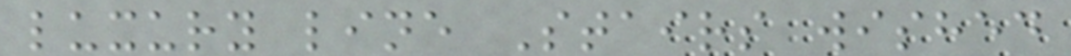luxury line Stairs wished
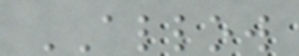ALLOW
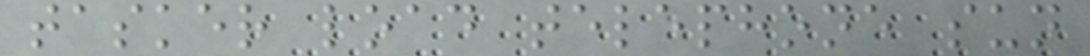tasker load telephone sun
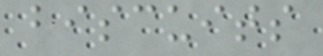biscuits
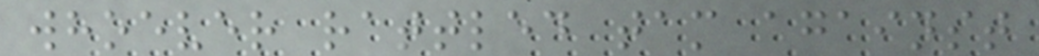whoever rattled tam against
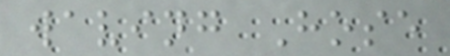waving Hose
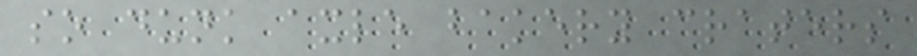so dunk axle bakery craters
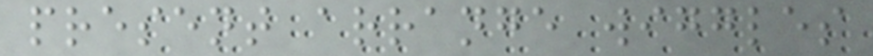present arrange wiggles
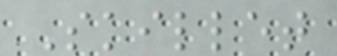Skillet
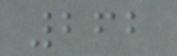262
